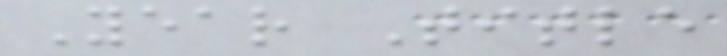Year Title
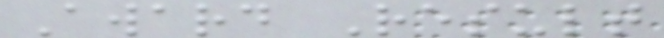Award Result
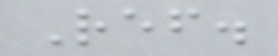Ref.
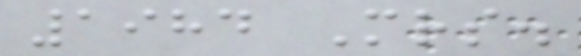1984 Mrs.
